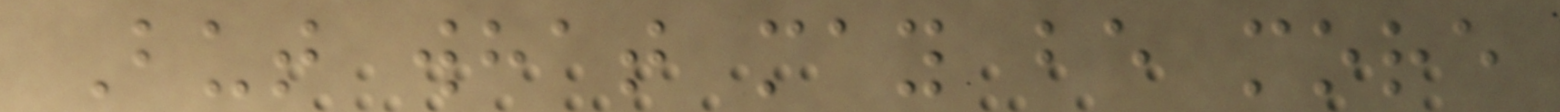But what may be more
